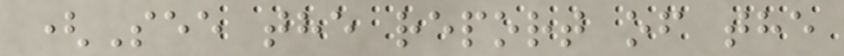(See the report of the
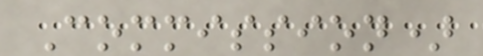Commission)
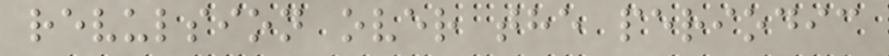revulsion over the periodic
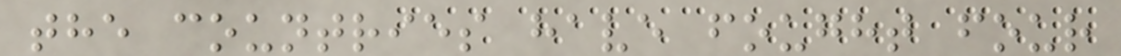the countries have fought four
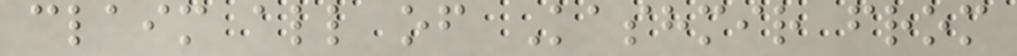claim all of Kashmir from
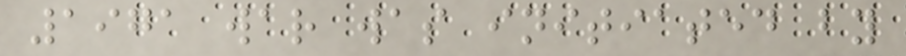1971 war was initiated by
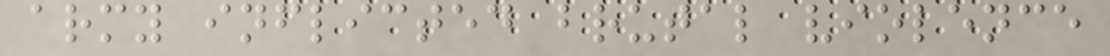army inflicted brutal violence
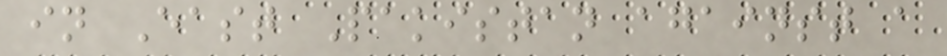in East Pakistan against a
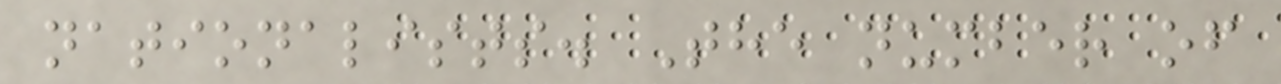nationalists. The number of
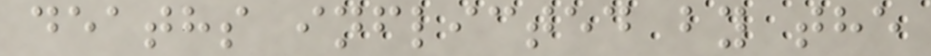deaths inflicted by the
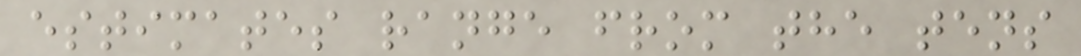estimates range from the tens
